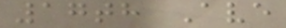17th Ave
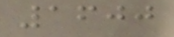1600
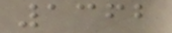1362
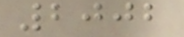2002
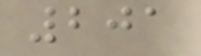201
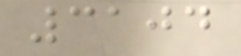3104
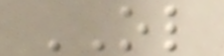OL
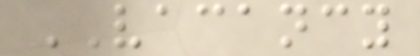VACANCY
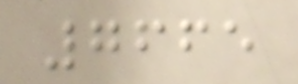7665
